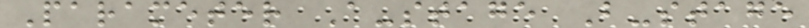Parameter A-stage B-stage
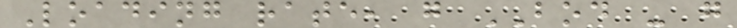Loading rate, g BOD - g
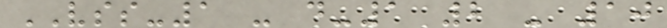VSS-1 - d-1 2 - 10
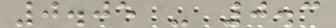0.05 - 0.3
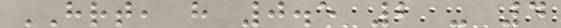HRT, h 0.5 2 - 4
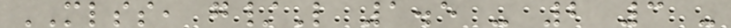MLSS, g/L 1.5 - 2 3 -
